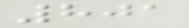801
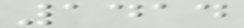1414
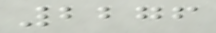2276
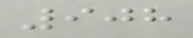908
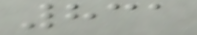831
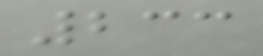233
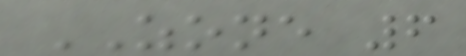ZONE 6
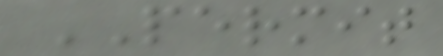PERMIT
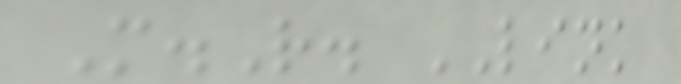M.R. LINK
